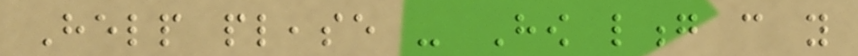Help please - How long can you
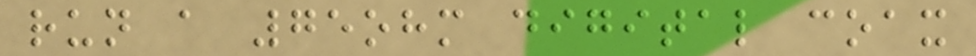run a 75ohm digital coax
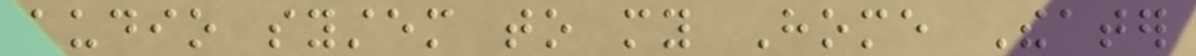audio system to my Home Theater
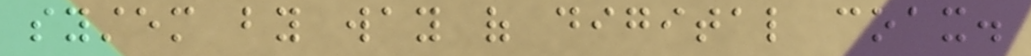system by way of digital coax.
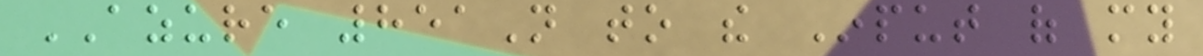AZURE 851N to the Input of my
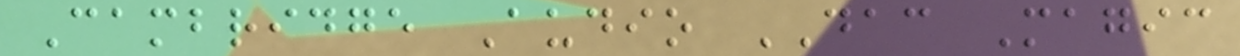Cambridge Audio DAC Magic
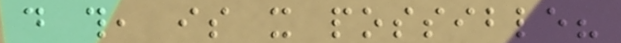do this, is it possible?
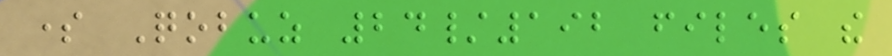some Qobuz 24/192 files the
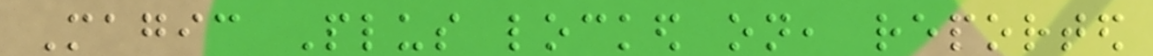Magic Plus locked on, reported
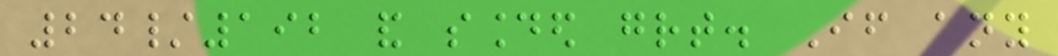24/192 and sounded great. If any
